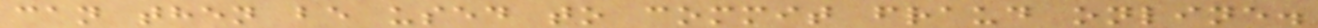can then be used to commit fraud online.
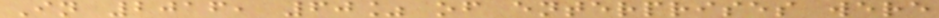In 2016, 60% of enterprises were
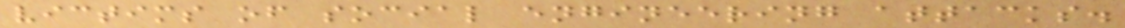victims of social engineering attacks.
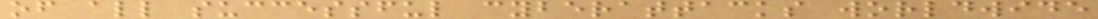of all successful cyberattacks worldwide
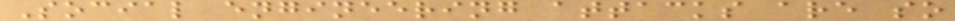Social engineering attacks are so
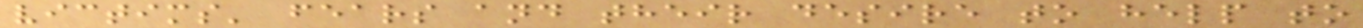victims' fears and their desire to help to
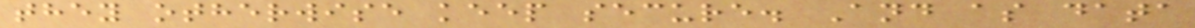they otherwise keep secure. And as data
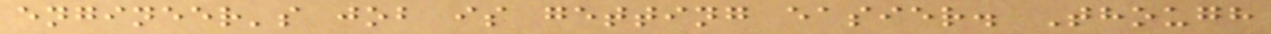engineer's job is getting easier. Though
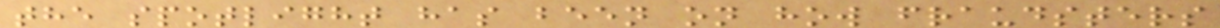the spotlight has been on how fraudsters
